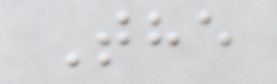The
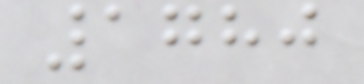1780
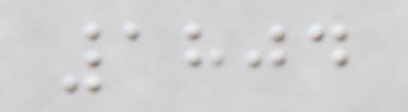1804
